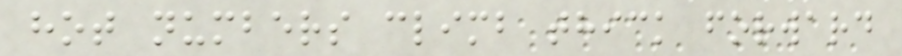hot numbers climb thick forward
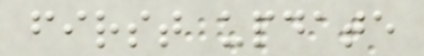first update
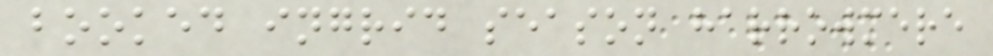booked ingrid season harrowmere
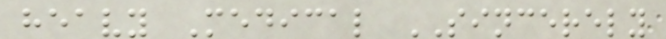heavy Medical SINCERELY
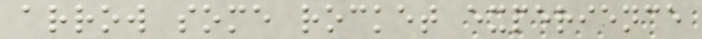arrow some rocket experience
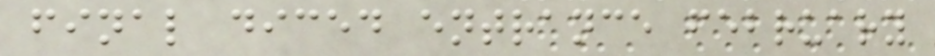final diced entrance february
